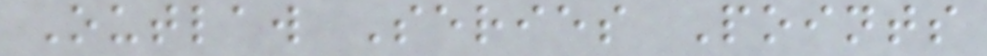Outlaw Series Points
